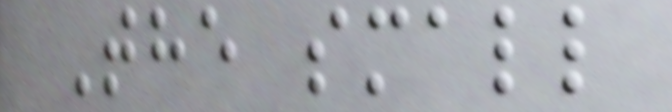The small
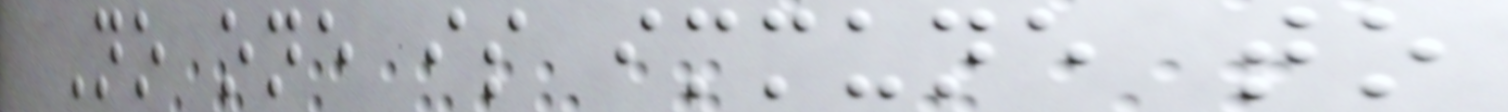No one is immune to
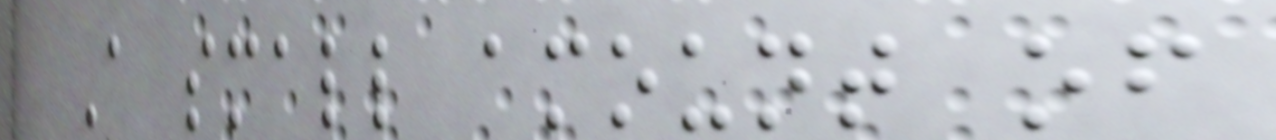A small amount of
